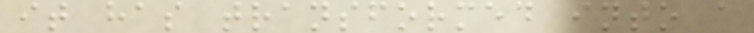it has transformed into a
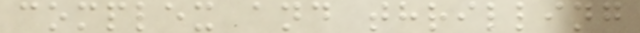complex and thrilling
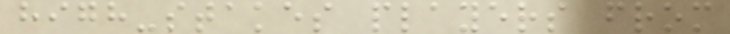high-stakes players from
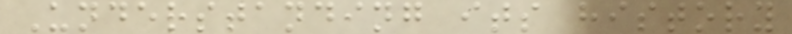Understanding its history
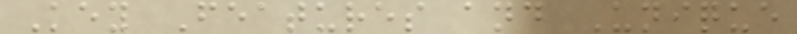Key Features and Unique
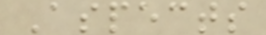Aspects
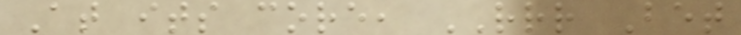At its core, RRR Bet
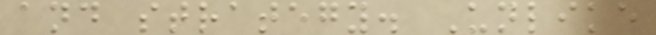and strategy. Unlike
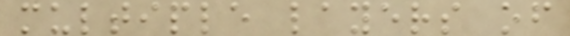multiple layers of
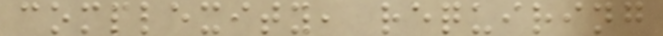complexity, requiring
